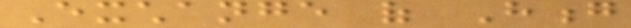Exchange of Hong
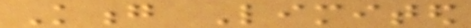Kong Limited
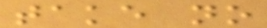take no
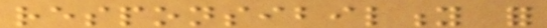responsibility for
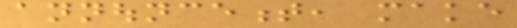announcement, make
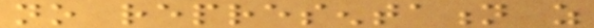no representation as
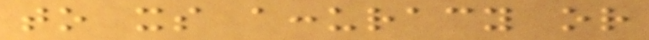to its accuracy or
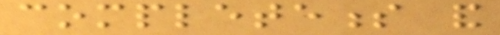completeness and
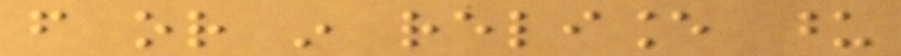from or in reliance upon
